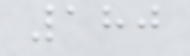180
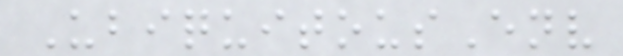UbiquitousEnv
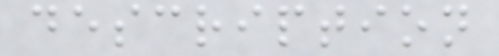description
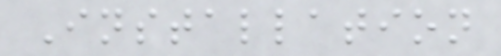Installation
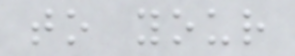to your
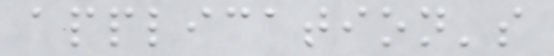application's
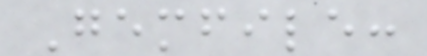Gemfile:
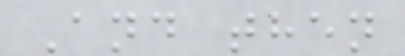And then
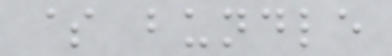$ bundle
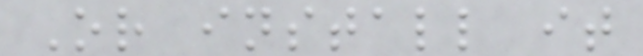Or install it
